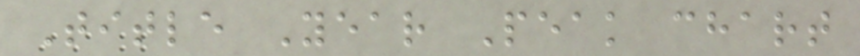Title Year Peak chart
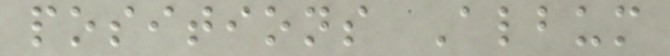positions Album
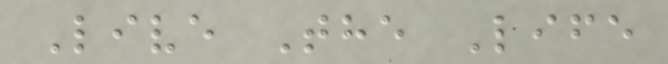Live The Life
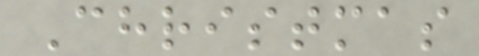Christmas
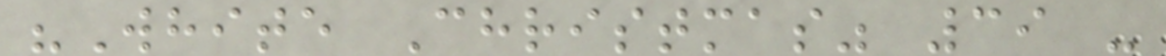"White Christmas" 39 -
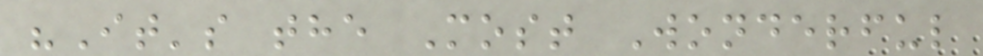"It's the Most Wonderful
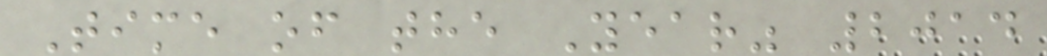Time of the Year" 2014
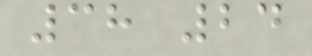38 24
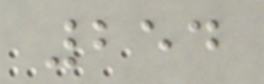254
